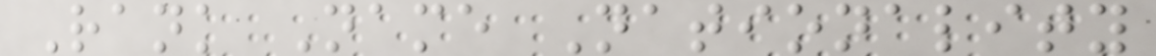Rank Name Nationality
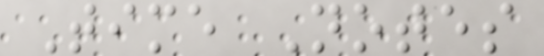Time Notes
